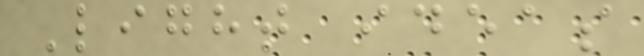Light ideas
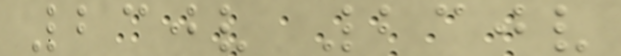230v 230v
